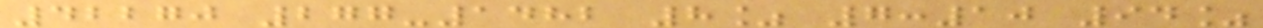42270 277-1482 8% 7:10 94%
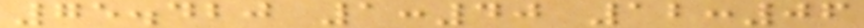75.420 1:40 12:06
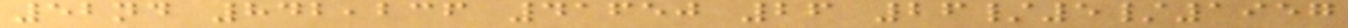52nd 842,236 41650 26 26/5/1957
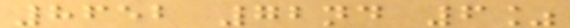8652 72nd 6%
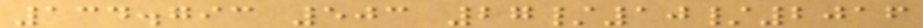134.793 503 27/10/2016
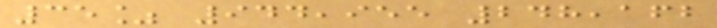35% 944,955 248,162
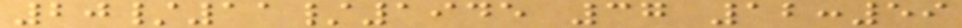20/11/1945 37 12:59
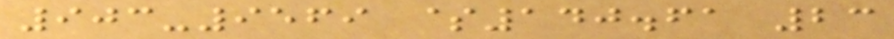903-9569 $140.61 23
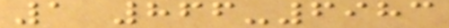1 866-6983
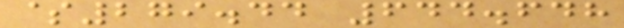$279.44 644.648
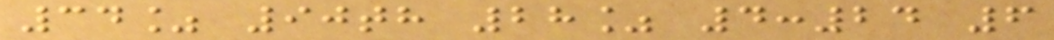34% 90th 28% 4:24 6
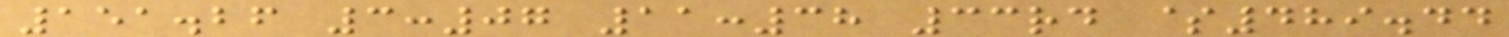151.26 3:07 11:38 33rd $489.44
